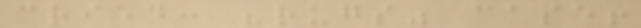cried: "rugs" case!
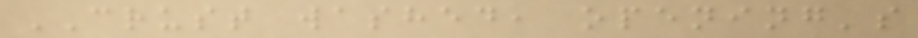CRUST washed, opening's
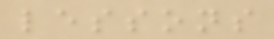lessons
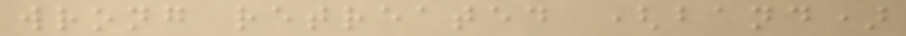wrong retreated (band)
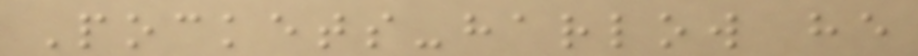Pockets-harlow he
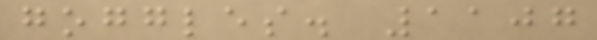goggles. 1107
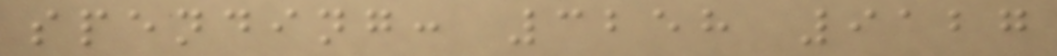spending: 3258 9127
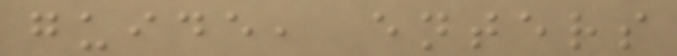guide, enters
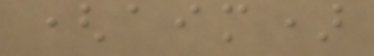(aim)
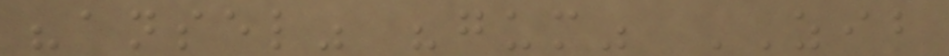"ansel" "gum" ZIB
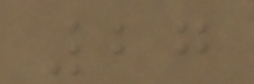27
